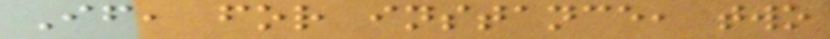If, for instance, two
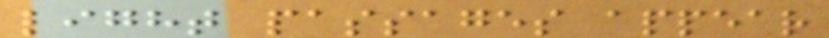light passages appear
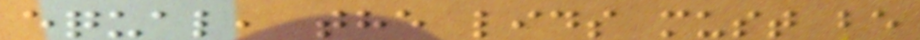equal, the lids must be
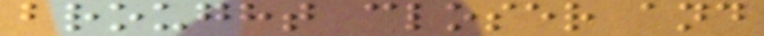brought closer and
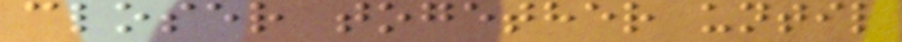closer together until
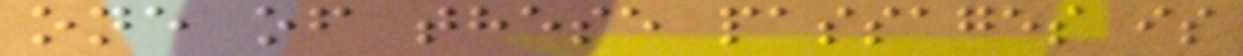one of these passages is
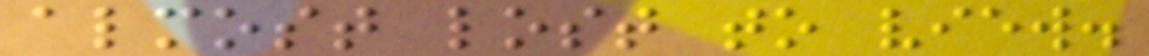almost lost to view.
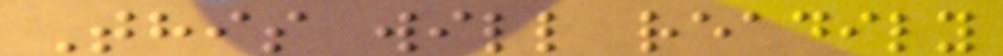This will readily
